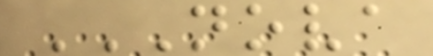NOVA
